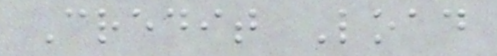Credit Load
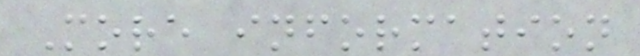More information
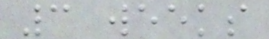3 weeks
